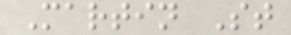Martin St
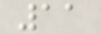11
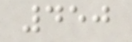450
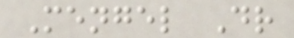Mengel Dr
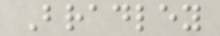Bradley
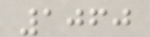1060
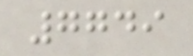7749
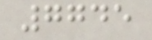7745
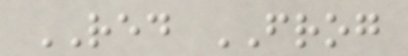RED FROG
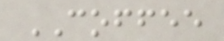COFFEE
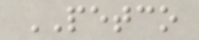PETCO
